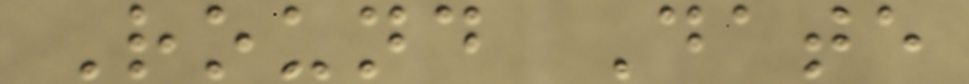Round Date
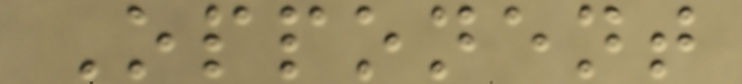Opponent
